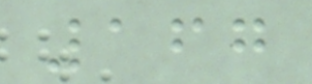167
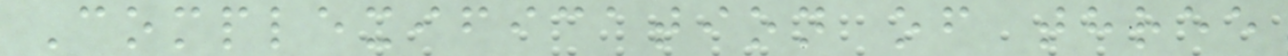Complexification of three
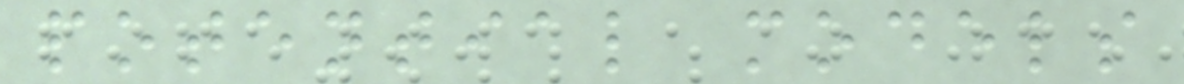potential models
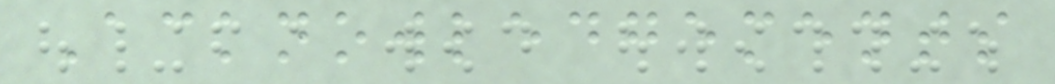Acknowledgements
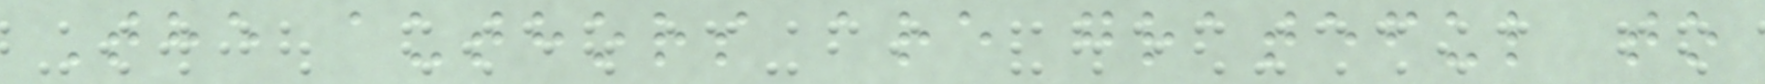The authors are grateful to
